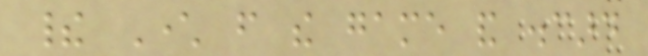their Character from the game and discard
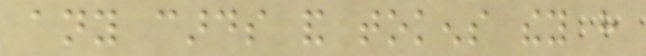any cards and tokens they have
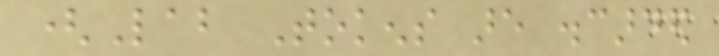(Lab Tokens are discarded
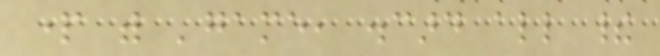part with 'game, discard all their
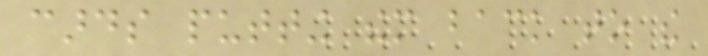cards putting them back to the
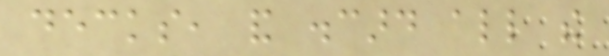decks, and discard all the
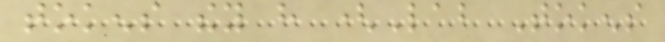tokens they have (Lab Tokens
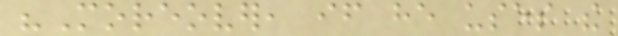"Moreover, if he uses the
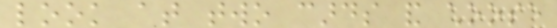look at two cards and choose
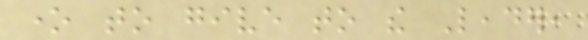one to give to the Leader,
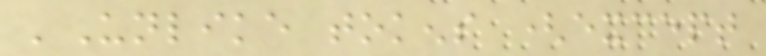'Unlike tokens (except
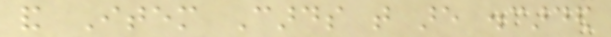and Item Cards that are discarded
